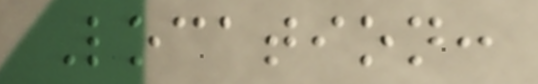Location:
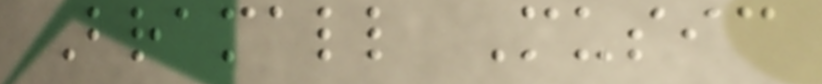Bramall Music
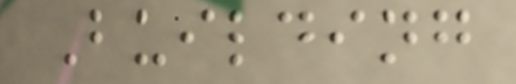Building
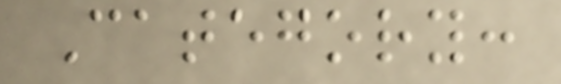Category:
